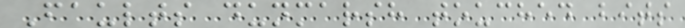Faults dunmarsh touched bits
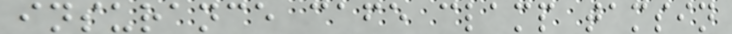insurance cafe clamp tamsin
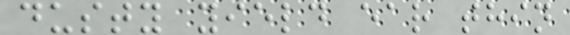dusty yield ear thin
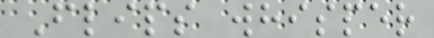Flips whisper
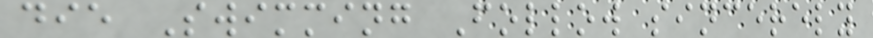die Swimming Follow sincerely
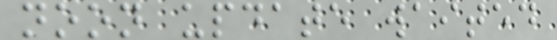noon update waited
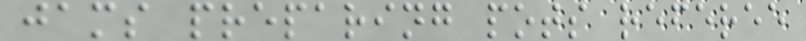jams preparing pots referee
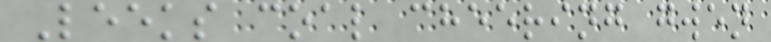Leeks coal cheering gwen
